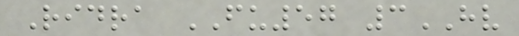Ridra FU57 3HV
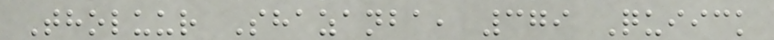Tholuur Shazanba, 379 Quiick
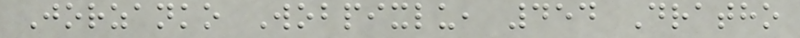Jorzanko Wobpixlu, 454 Dratho
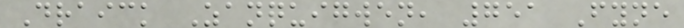Draick Zanquigwen, 751 Fyne
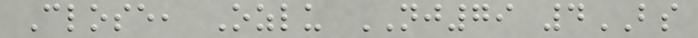Close, Ozlu NJ79 4BS
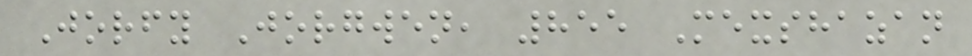Jorfy Jorgwen, 855 Mexshazan
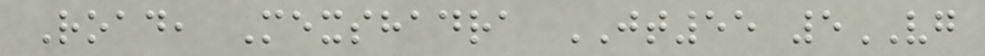Road, Mexshadra JT55 5VG
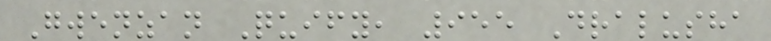Gwenzan Quify, 955 Dralusha
